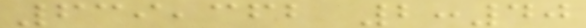639,362 2:40
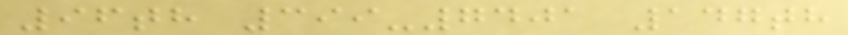96th 399-7401 147th
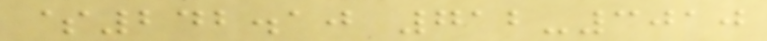$242.10 712-3010
